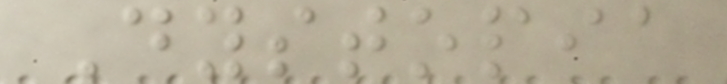Dystopia
